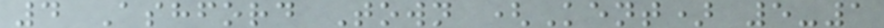4 Ashford Town (Kent) 5-1
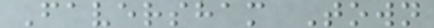Faversham Town
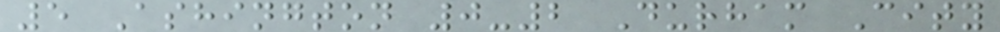5 Ashington 0-2 Durham City
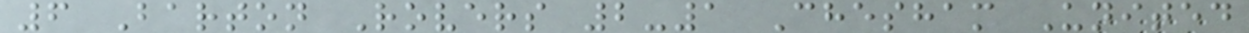6 Barton Rovers 2-1 Chesham United
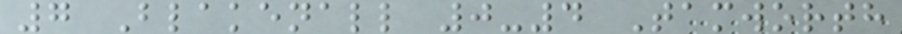7 Blakenall 0-4 Tamworth
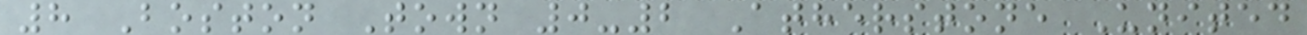8 Boston Town 0-2 Atherstone United
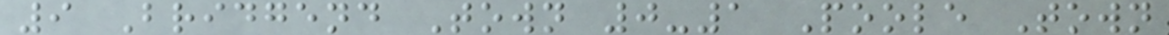9 Bridgend Town 0-1 Poole Town
